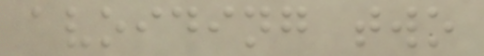avoiding two
